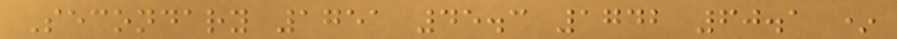Secondary 1751 45.3 1742 60.1 *
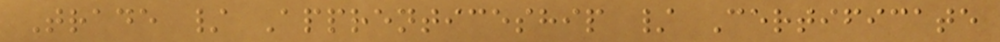Trade / Apprenticeship / Certificate
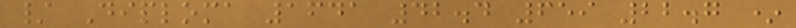/ Diploma 1641 42.4 659 22.7 *
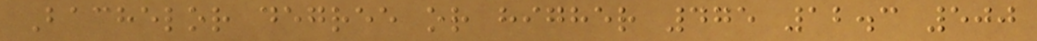Bachelor degree or higher 475 12.3 500
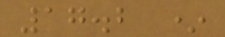17.2 *
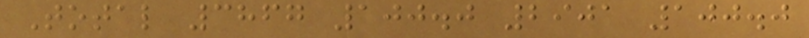Total 3867 100.0 2901 100.0
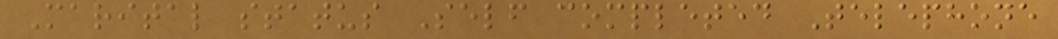Marital status Self completed Telephone
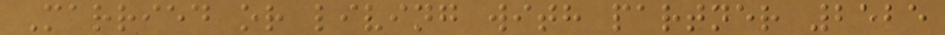Married or living with partner 2525
